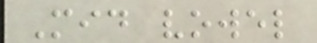Mid vowel
